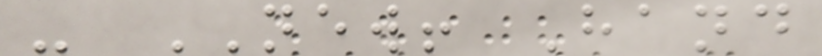- NEW! Hand
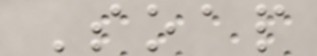Soap
